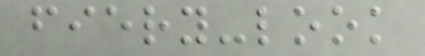fiery-look
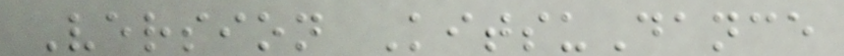Version KitsuDance
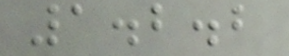1.2.2
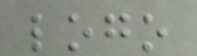logo
